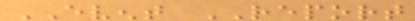EVENT REPORT
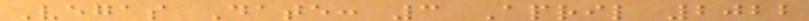Vegas Date: 3 April 2022
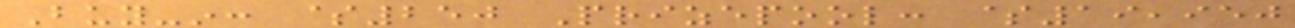Buy-in: $250 Prizepool: $19,950
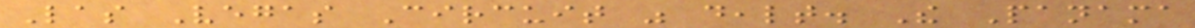Las Vegas Circuit was dealt. The Panama
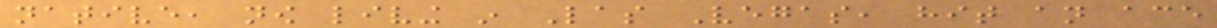native, now living in Las Vegas, hit an ace
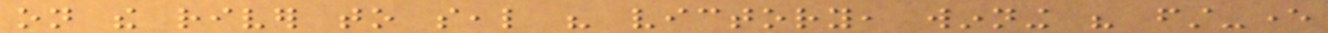on the river to seal his victory, winning his first-ever
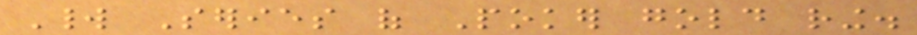World Series of Poker gold ring.
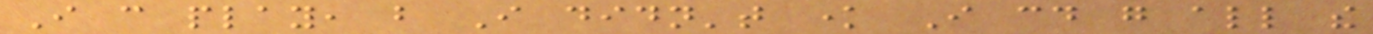I can play, but I didn't know I could go all the
